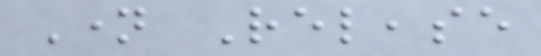Name Release
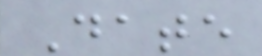Date
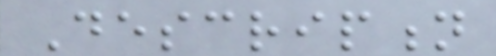Description
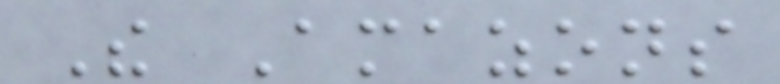The Amazons
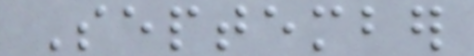September
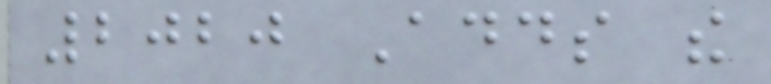2020 Adds the
